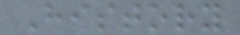History
